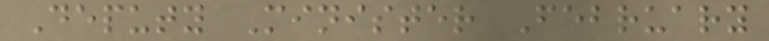Deputy Minister February
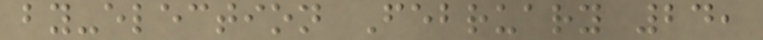by-election February 24,
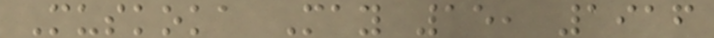Muskoka May 15, 1916
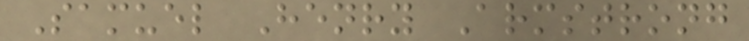Samuel Henry Armstrong
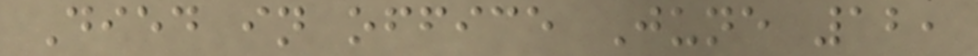Died in office June 12,
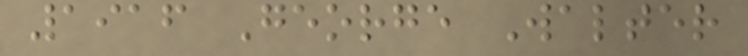1916 George Walter
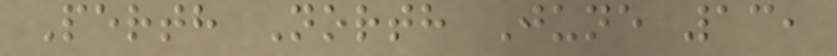Perth North June 13,
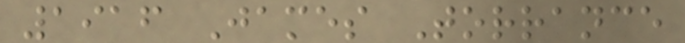1916 James Torrance
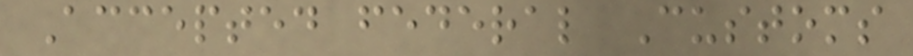Accepted federal Customs
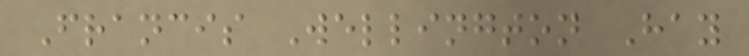Francis Wellington Hay
